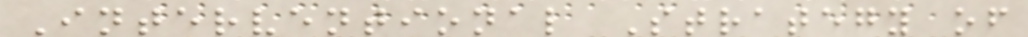Interventional Strategy of
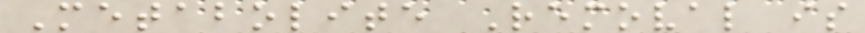Metabolite Removal is
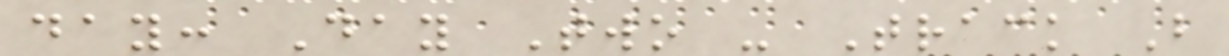day: Day Two - Track B
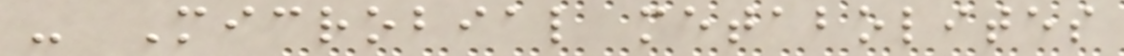- Microbial metabolites
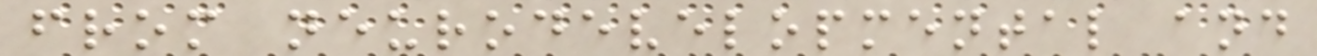from neurodevelopmental and
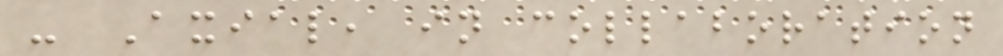- Axial, in collaboration
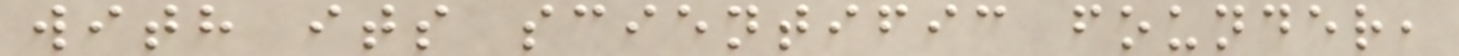with its scientific founder,
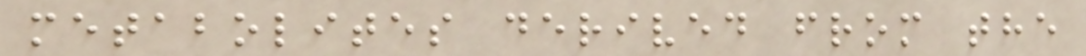metabolites derived from the
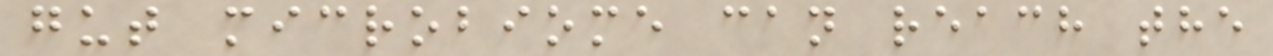gut microbiome can reach the
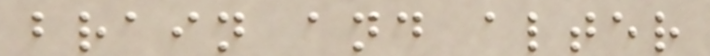brain and alter
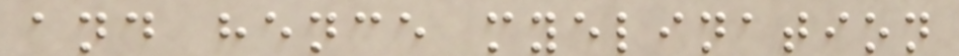and hence myelination
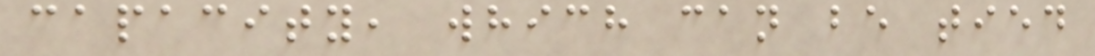capacity, which can be tied
